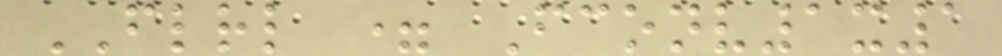FLRL = Fconv1x1
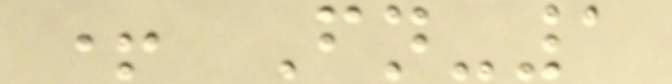+ Fn-1
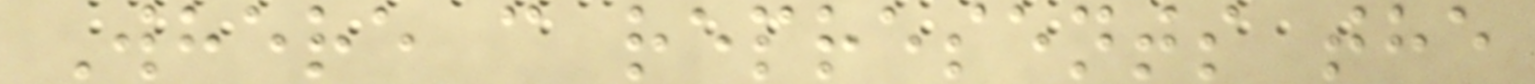Where c represents the
